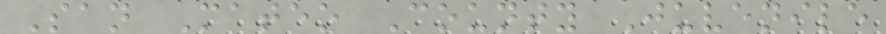San Mateo County Juvenile
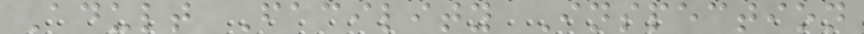Adult Facility Inspection
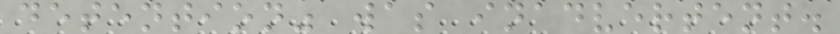detention" was inadvertent.
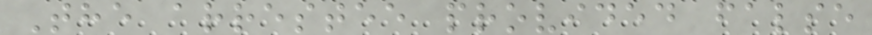The arrestee provided false
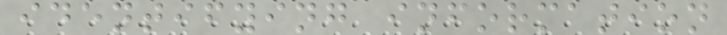identifying information
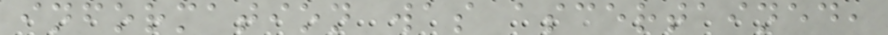information was ascertained,
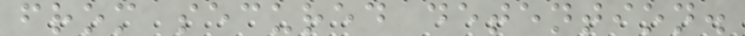from secured detention.
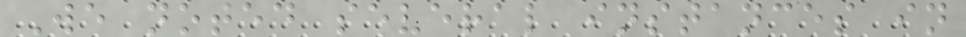We noted several instances in
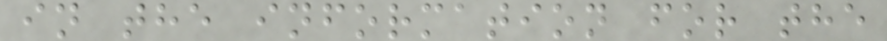in the information for the
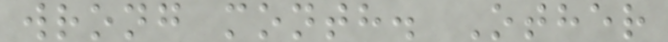wrong month. Other
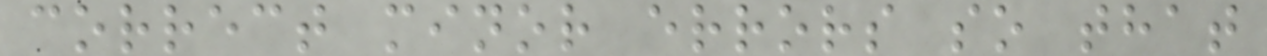correct minor errors so that
